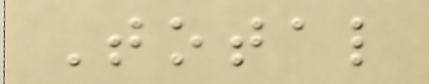Total
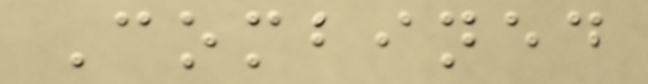Combined
